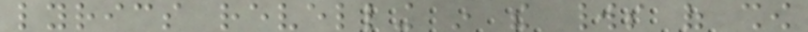lyrics revelling in the worlds of show
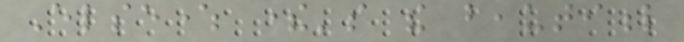Elsewhere there's the beautiful
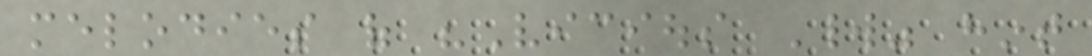melodies of "Vicious World" hint
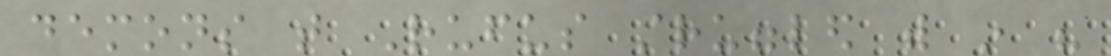demons that Rufus struggled with in his
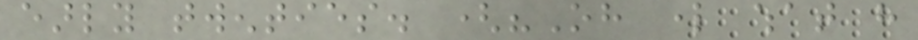early twenties. ("Oh lord what have
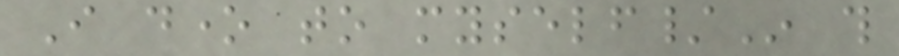I done to myself/In this
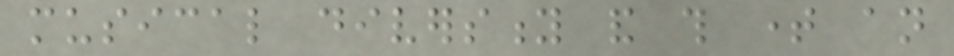musical diversity and this time an
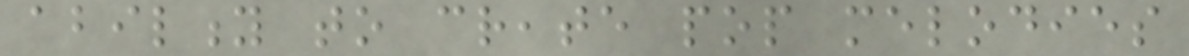ability to create pop melodies
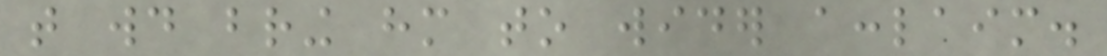that would bring him to wider acclaim.
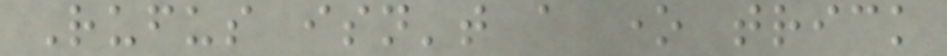Rufus isn't a one trick
